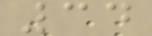34
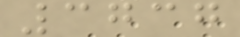3737
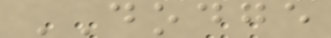DODGE
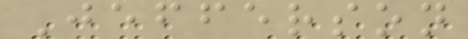Jefferson
